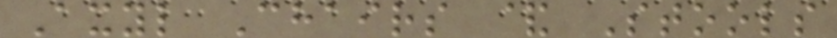Axyl Chairs & Stools
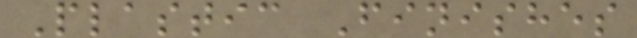Plastic Finishes
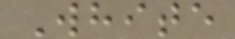White
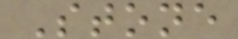Stone
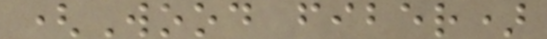(Wood fiber)
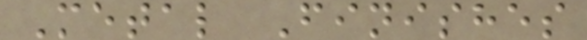Metal Finishes
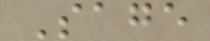Sage
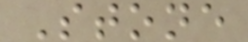Stone
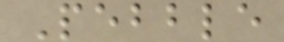Pebble
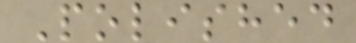Polished
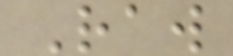Raw
